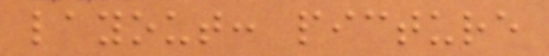layout: picture
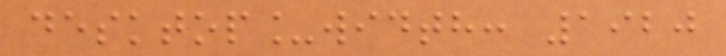desktop_width: 1920
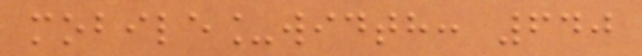mobile_width: 640
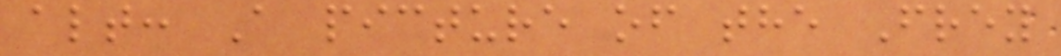alt: A picture of the Frey
